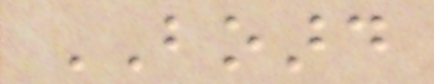BOARD
